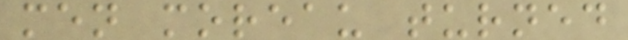men moreau turned
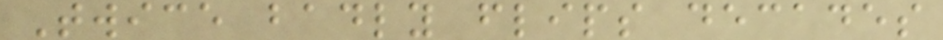Twice badly flips decades
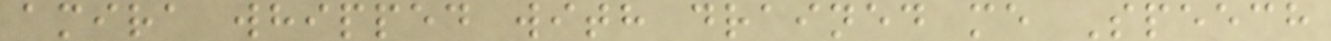amira whipped with drained me Speech
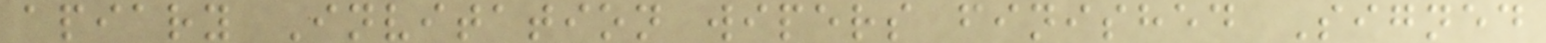apiary Invitation wipers finished Signed
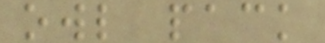owl pack
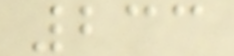233
